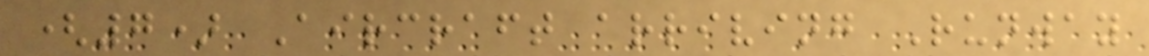(7) Aircraft arriving Runway
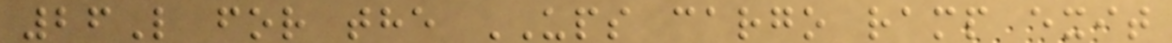26L for the UPS cargo ramp exit
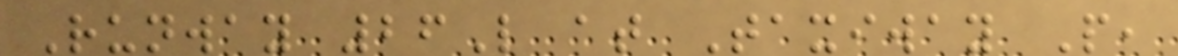Runway 26L at Taxiway P,
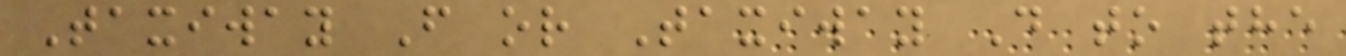Taxiway F or Taxiway D to the
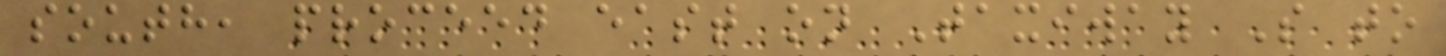south, proceed east on Taxiway S to
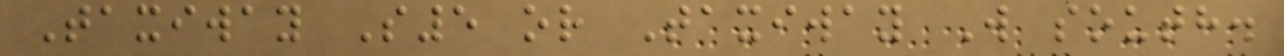Taxiway S5 or Taxiway W south.
